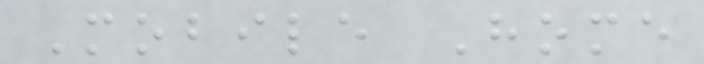Mobile Home
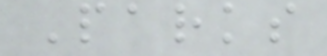Parks
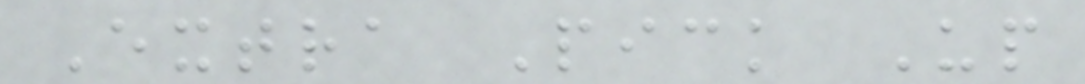Extra Pick Up
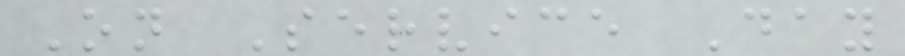On Service Day
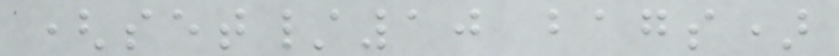(set/10 bags)
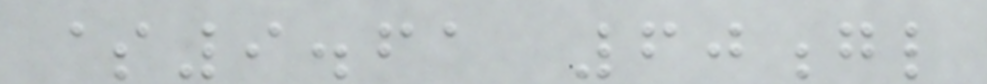$9.61 60gl
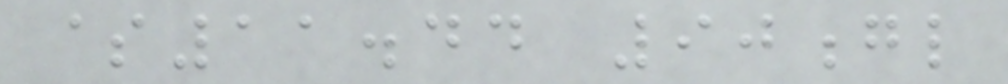$11.44 90gl
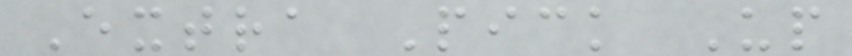Extra Pick Up
